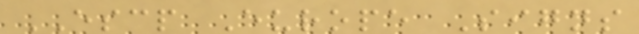ESCP Europe Signs
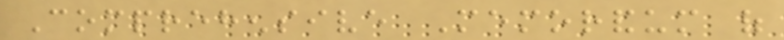Comprehensive Memorandum of
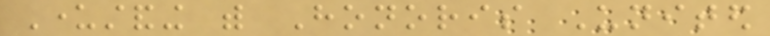Understanding with Honoris United
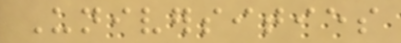Universities
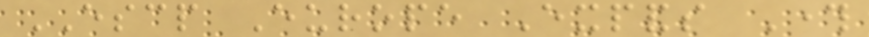ESCP Europe Expands Through
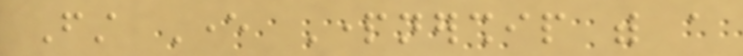First Ever Partnership with a
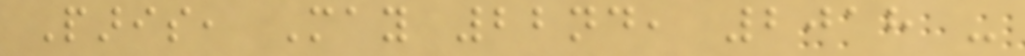Paris, May 22nd, 2018 -
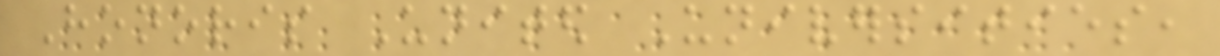Honoris United Universities,
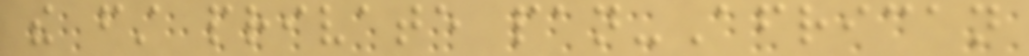the first private pan-African
